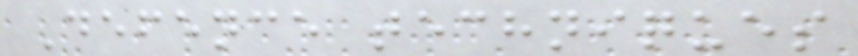Defence techniques
